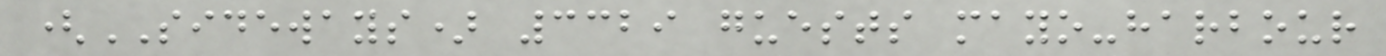(SIDEWAYS) 3329 guests mayo-harbour
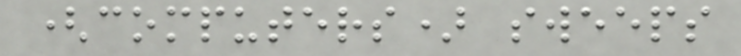(computers) sweeps
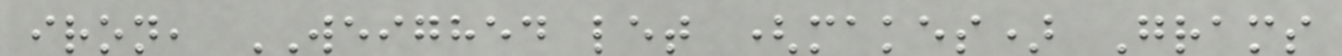iron, WEIGHED let (makes) Grams
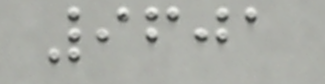9601
